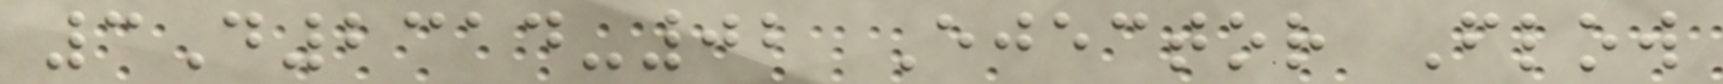3D2314-02 Ejector Flow
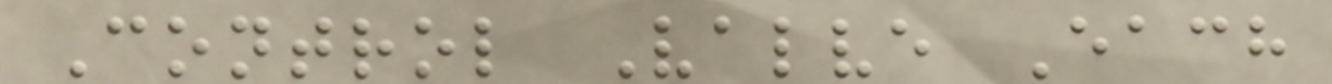Control Valve Each
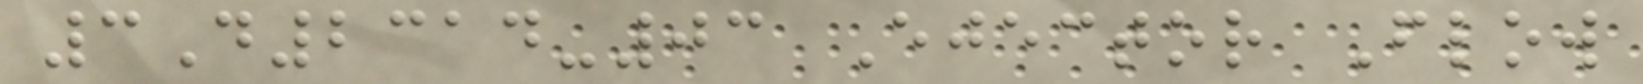3D2314-03 Ejector Flow
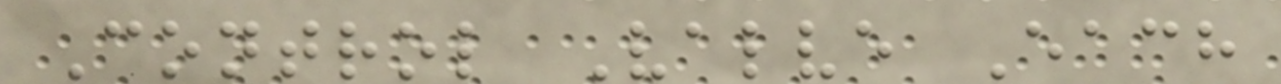Control Valve Each
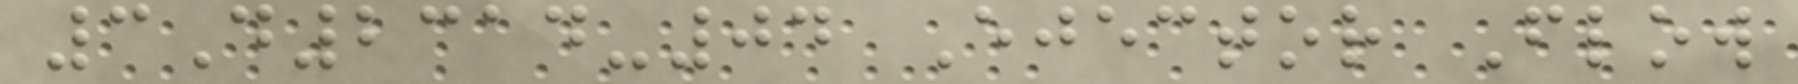3D2314-04 Ejector Flow
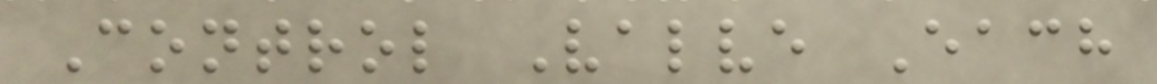Control Valve Each
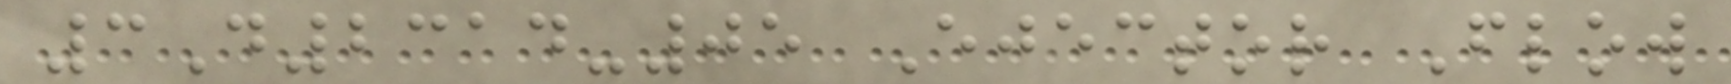3D2314-05 Ejector Flow
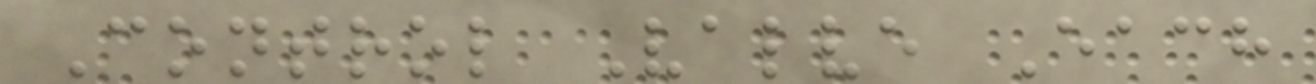Control Valve Each
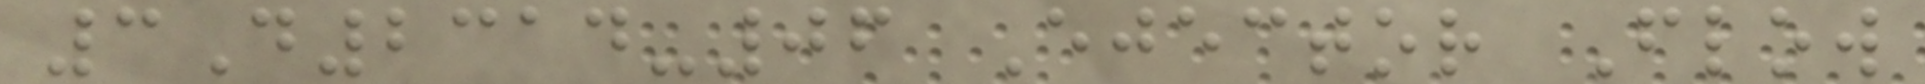3D2314-06 Ejector Flow
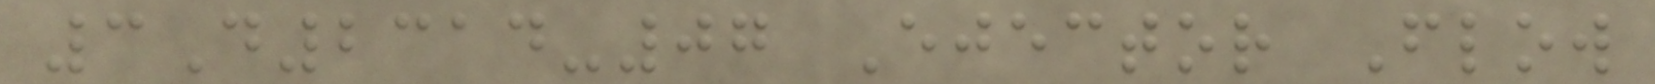3D2314-07 Ejector Flow
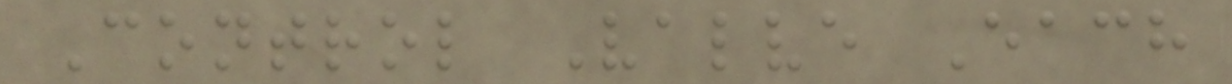Control Valve Each
